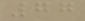77
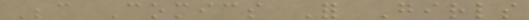Because Comics For Girls
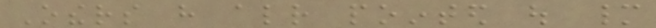Others have already pointed out many
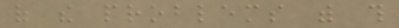of the problems with this
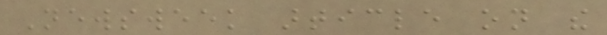Newsweek article on the
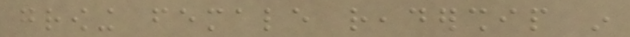growing female readership in
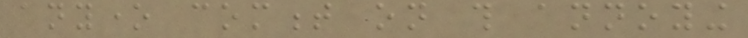anyone comment on this annoying
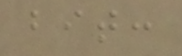bit:
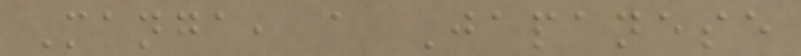Manga, a Japanese
